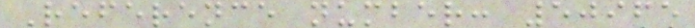Reference number: 50965
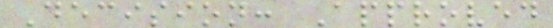Decision: Approved
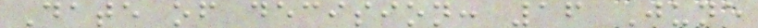Date of decision: 16 June
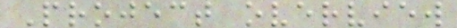Project overview
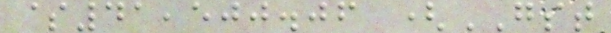$41,500.06 (GST
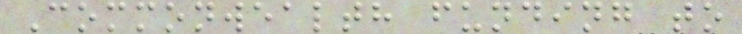Commonwealth funding to
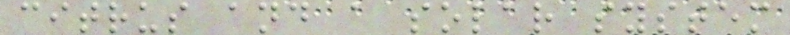citrus and a solar system
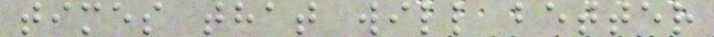times that will better
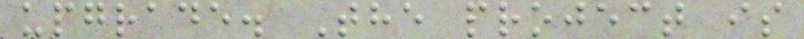upgrade. The project is
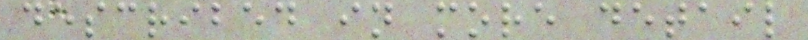described in more detail
